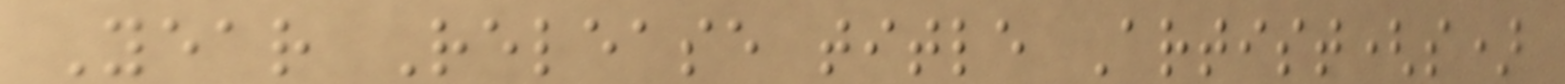Year Release title Artist(s)
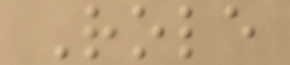Role
